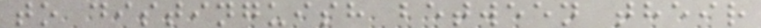to distinguish between their
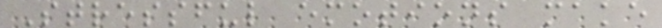Stressful emotions make
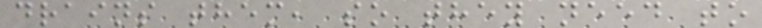drains them, so they need to
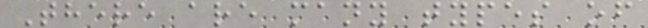There are many types of
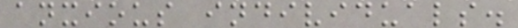anxious individuals.
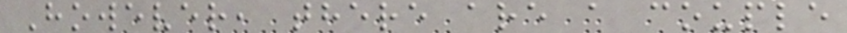However, there are a couple
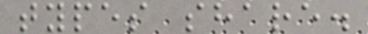types share.
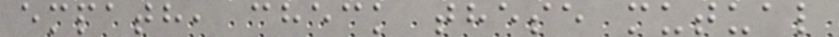empath, check these mutual
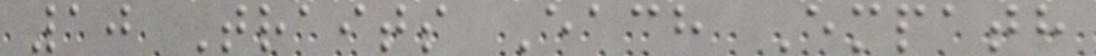10 Traits Each Empath
